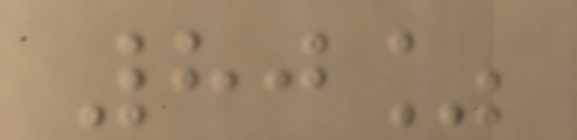80%
